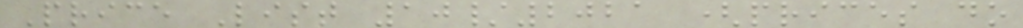Price List 10/2021 (prices do
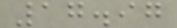17.97
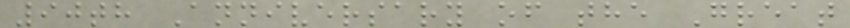90th Anniversary of the Great
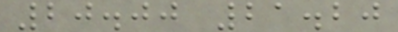20.00 21.20
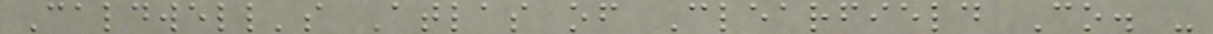Caldwell's Atlas of Clearfield Co. -
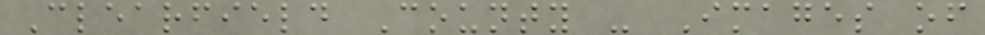Clearfield County - Images of
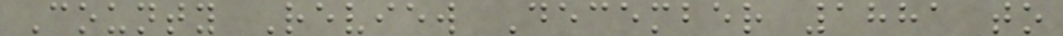County Review December 1881 to
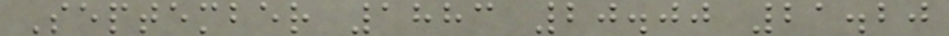September 1883 20.00 21.20
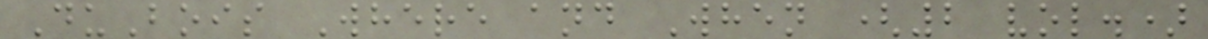DuBois Where and When (2 vol.)
